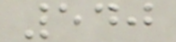540
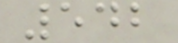542
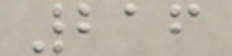216
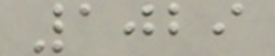1029
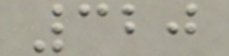320
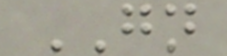GN
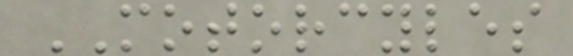MOTORCYLES
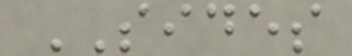SIDES
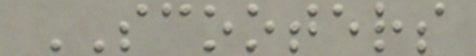SCOOTERS
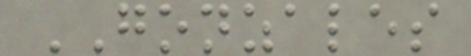GONZALES
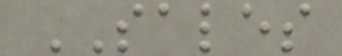SALES
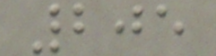205
